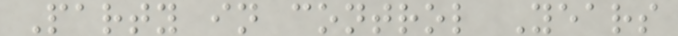Party in control Years
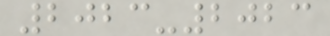2023-2023
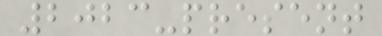2023-present
